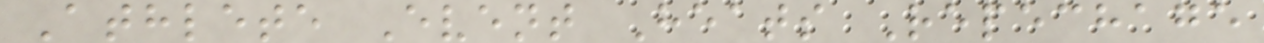Athlete Event Heats Repechage
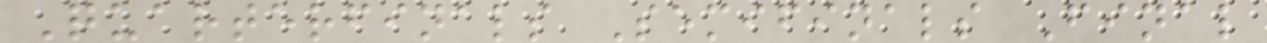Quarterfinals Semifinals Final
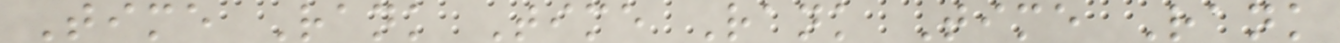Time Rank Time Rank Time Rank
